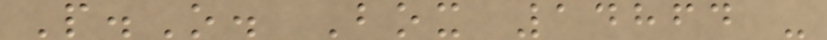P.O. Box 14864 -
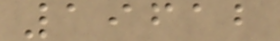19612
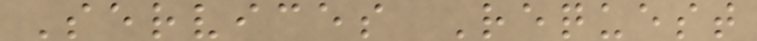Services Request
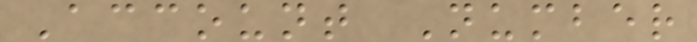Account Number
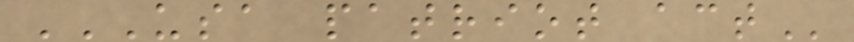USA PATRIOT ACT
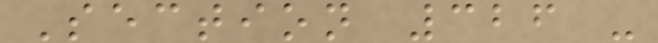Section 326 -
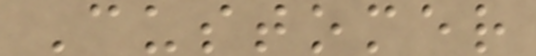Customer
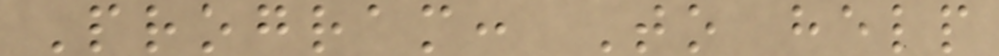Program: To help
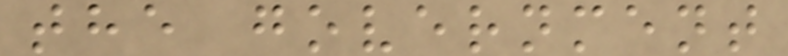the government
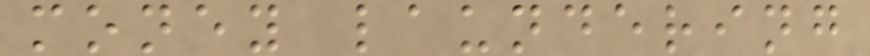money laundering
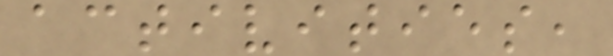activities,
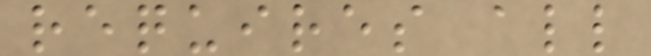requires all
